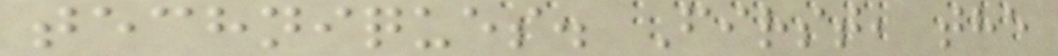techniques. First, the
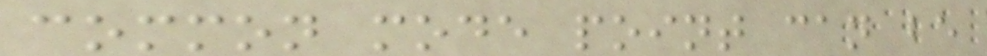common mode point can be
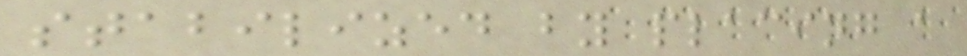stabilized by placing a
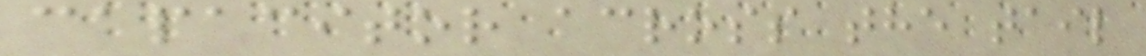capacitor across the tail
